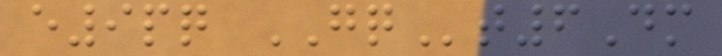e9pq GQt6Dm
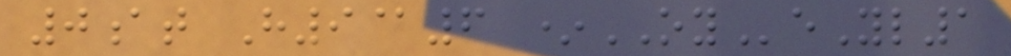0at H9@6 *OYeYl1
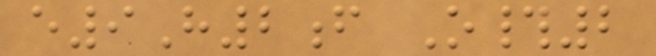e9H2f O#2
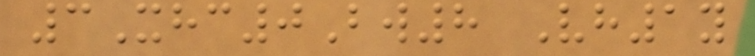3Xhc0Bw8 Vh1y
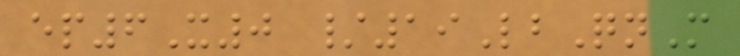ep6X0 /19LbQnM
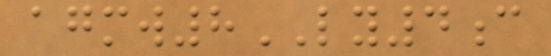agmw8LY4c
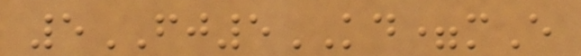5FJ5KD=mE
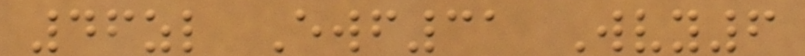46zl Ewf31 Wvy6
